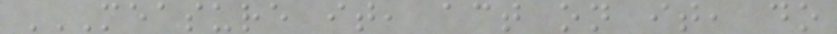MEASURE IT, ACT ON IT, DO
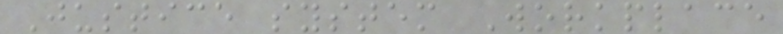Justice system Workplace
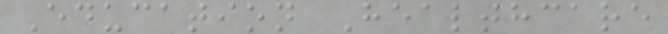Education Healthcare
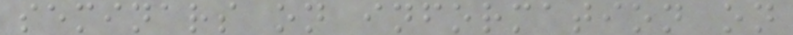seminars on information on
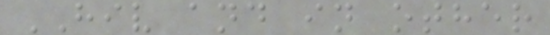HIV and in other
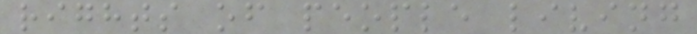rights of people living
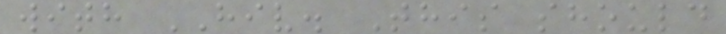with HIV. This should
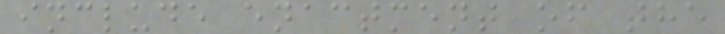include enactment of the
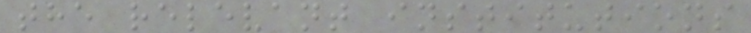the relevant institutions
